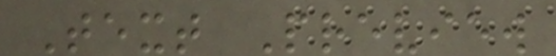Text Preview
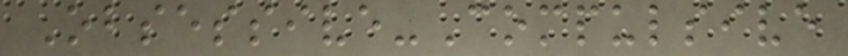Obsessive-Compulsive
